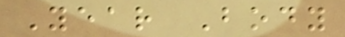Year Body
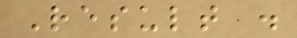Result .
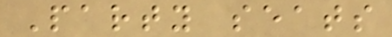Party seats
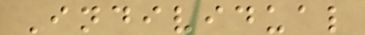Individual
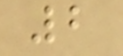2
